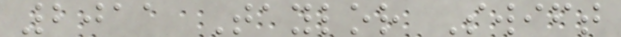2011 Taylor Swift
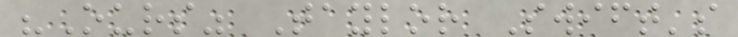"Ours" Taylor Swift's
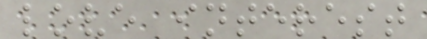love interest
